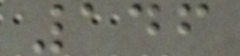146
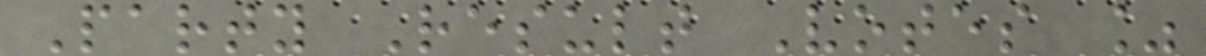Party Result Votes %
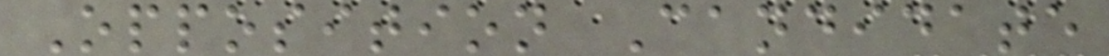Opposition Candidate
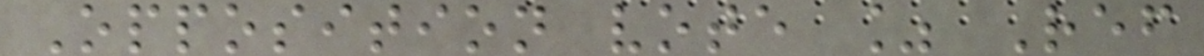Opposition vote % Ref
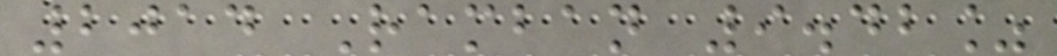2014 Ramban 9.42%
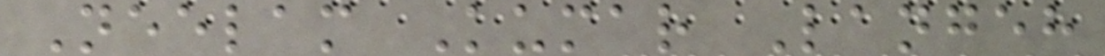Neelam Kumar Langeh
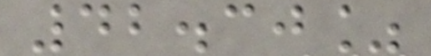42.30%
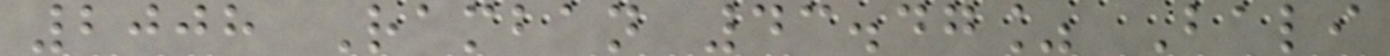2008 Ramban 43.47% Bali
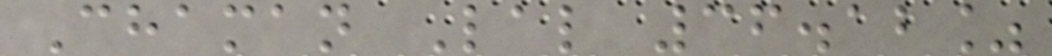Chaman Lal 36.12%
